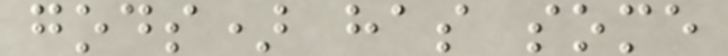gods) has some
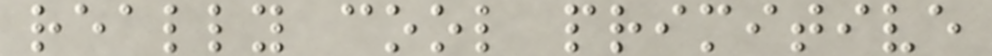really cool primitive
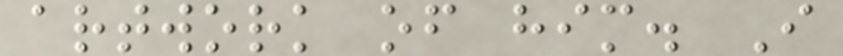artwork of him. I
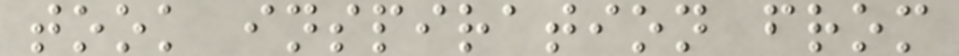took inspiration from
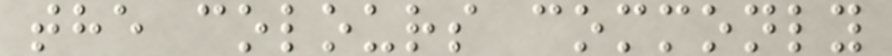the colours commonly
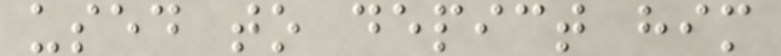used to depict him
